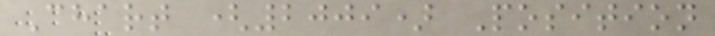Chart (2009) Position
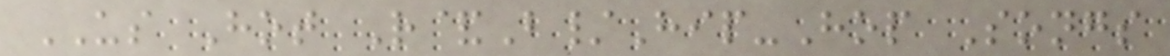US Hot R&B/Hip-Hop Songs
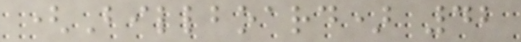(Billboard) 42
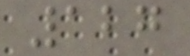127
